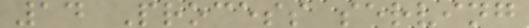14 Process serving
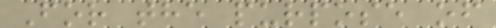For the purpose of
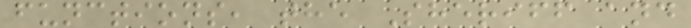functions, the Sheriff and
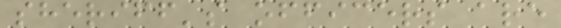sheriff's officers are
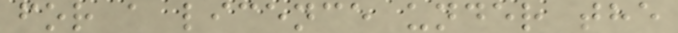for a licence under the
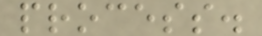process.
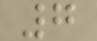7
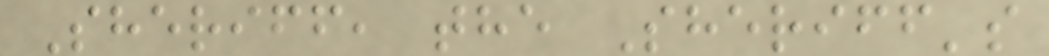Sheriff, the Sheriff's
